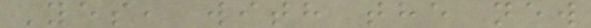Yes, with the new
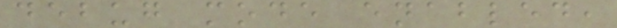debug mode enabled,
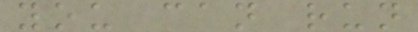you can run
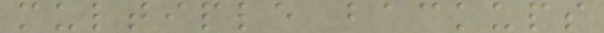multiple backups
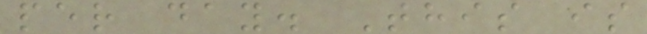per day. This is
